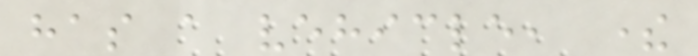has a vehicle, there
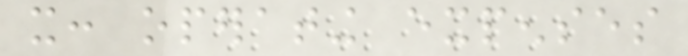it: operating expenses
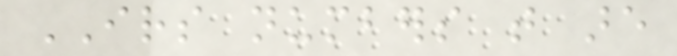IRS numbers that are
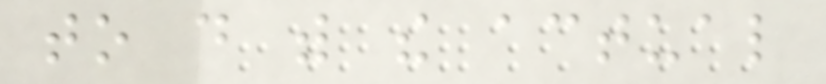to do with the actual
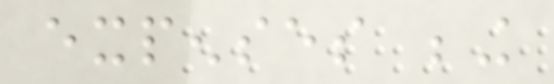expenses being
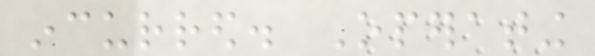incurred. Operating
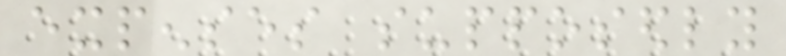expenses supposedly
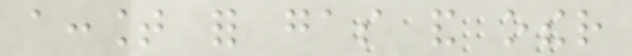account for gas and other
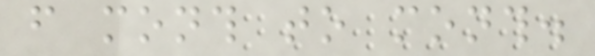from month to month.
